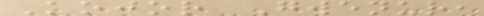Kojor Gwenur,
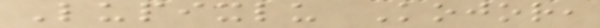Lupixlu Kojor,
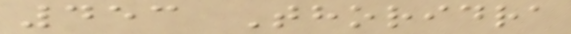453 Thoridra
